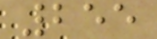255
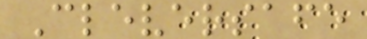Cleversafe
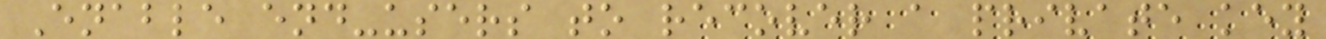Enable end-users to recover a private key
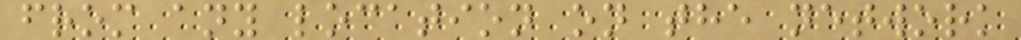from any location on the network
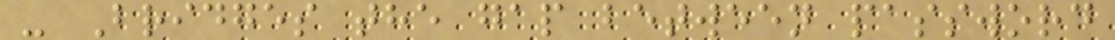- Bridges the gap between password
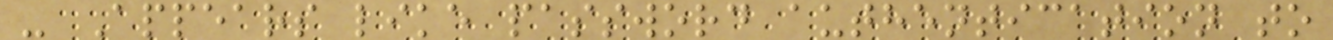- Appears like password authentication to
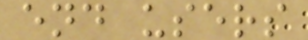end users
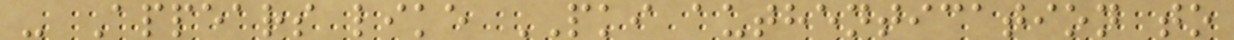- Appears like PKI authentication to
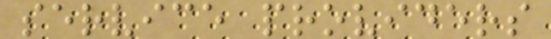service providers
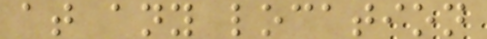at any location
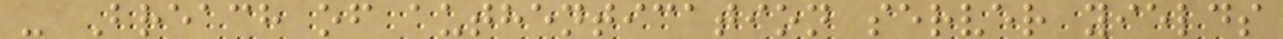- Breach of authentication server yields
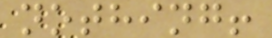nothing!
